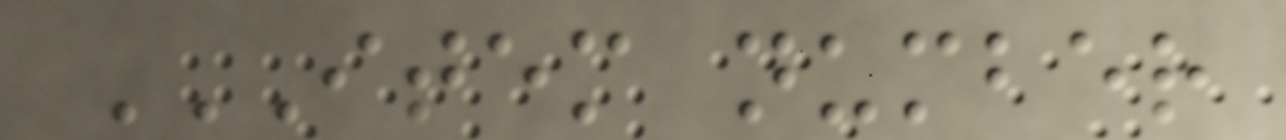ITEM NUMBER
